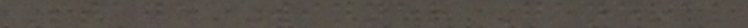Stage Winner General
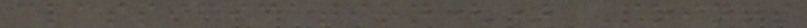classification() Points
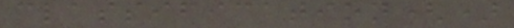classification()
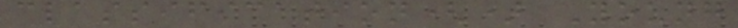classification() Young
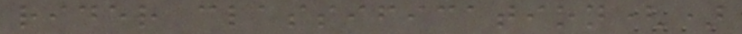rider classification()
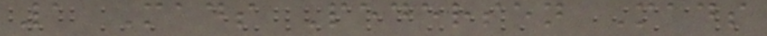1 Mads Pedersen Mads
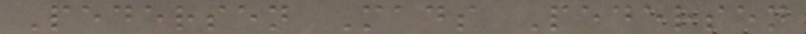Pedersen Mads Pedersen
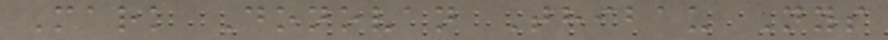Mark Donovan Thibau Nys
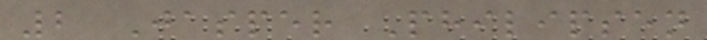2 Jasper Philipsen
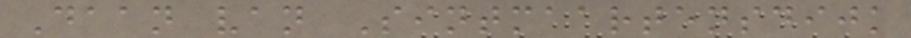Daan van Sintmaartensdijk
